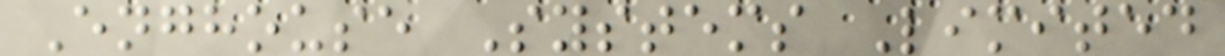Enghouse Systems Limited
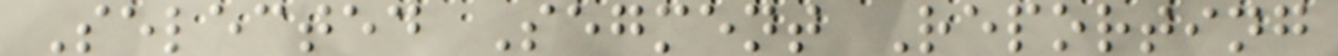Selected Segment Reporting
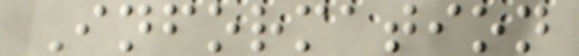Information
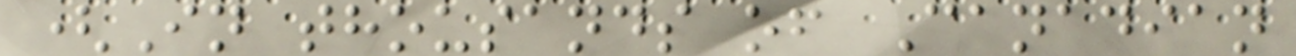(In thousands of Canadian
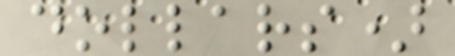dollars)
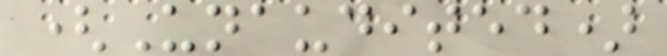(Unaudited)
